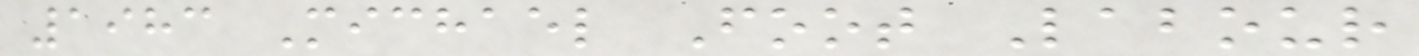1983 Michael Foot Labour
